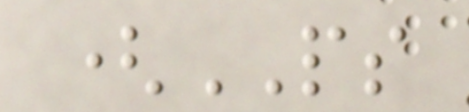(PS
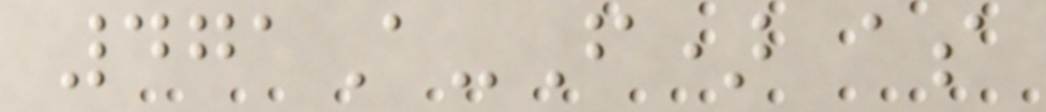471A-F) as
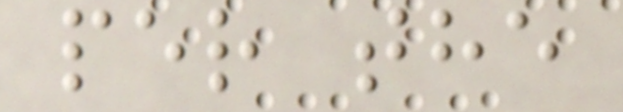per the
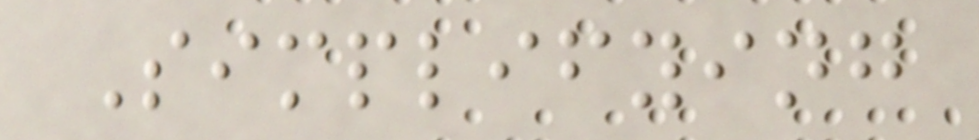Simplifying
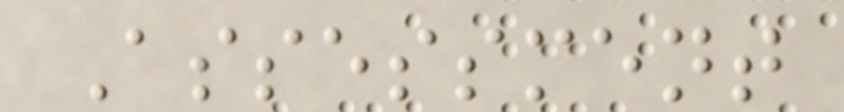Assessment
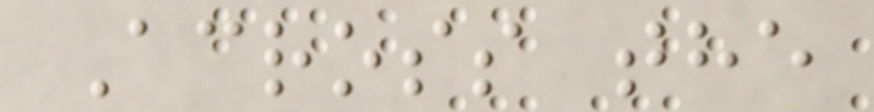Across the
